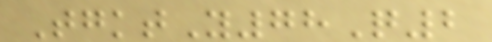TgktY78Q2
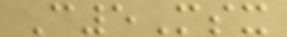C5Msx
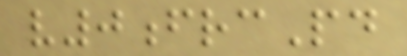v0frcPd
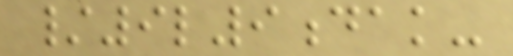/9l9dak-
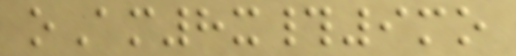oAm8x#9mo
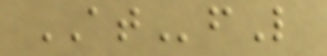ATfL
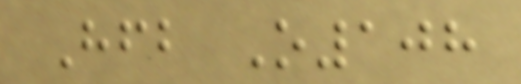Hfb O108
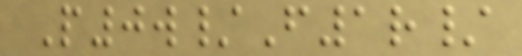P0w/F1r/
